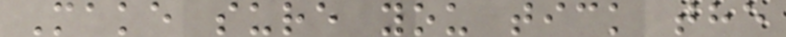Make sure you tick the
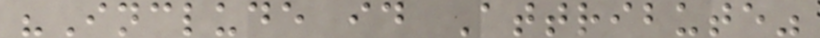"Include id Attribute"
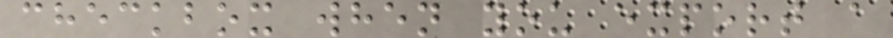checkbox when you export a
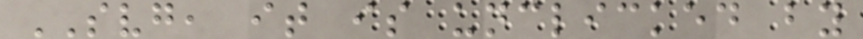SVG, it is unclicked by
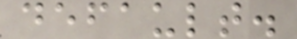default.
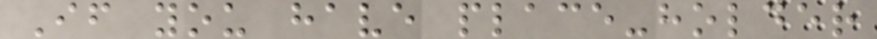If you have place-holder
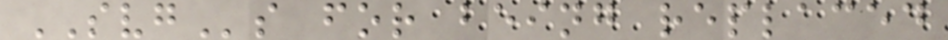SVGs for being replaced
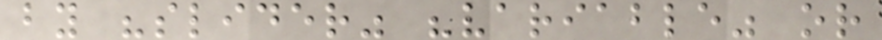by "slider" "variable" or
